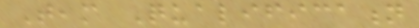Team Qualification
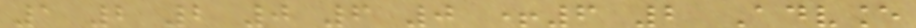1 2 2 0 6 0 +6 2 Advance
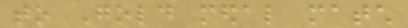to Gold medal match
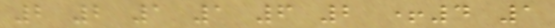2 2 1 1 6 2 +4 1
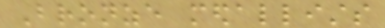Bronze medallists
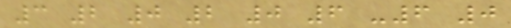3 2 0 2 0 6 -6 0
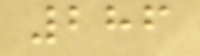286
